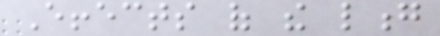Effects of the long
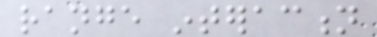range interaction
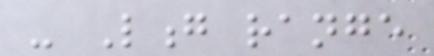- Long range
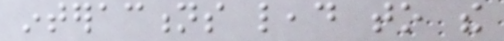interactions lead to the
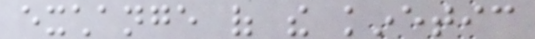exchange of the kinetic
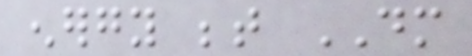energy between DM
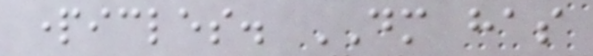particles. DM has
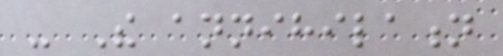- The annihilation
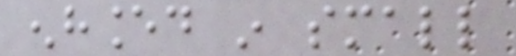enhanced in small
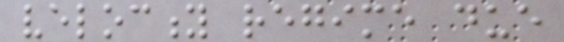velocity regime due
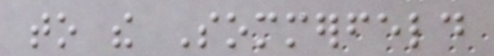to the Sommerfeld
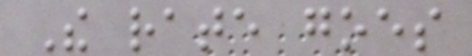The rate goes
